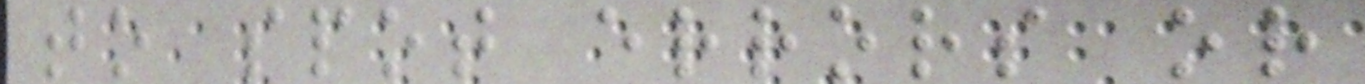to spot errors or
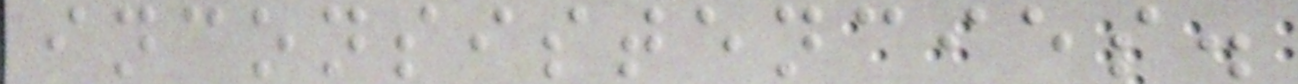inconsistencies.
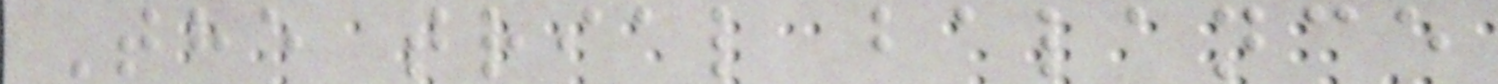The trial balance
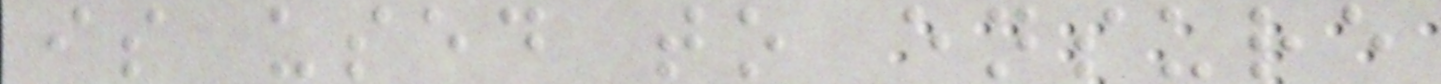is used to ensure
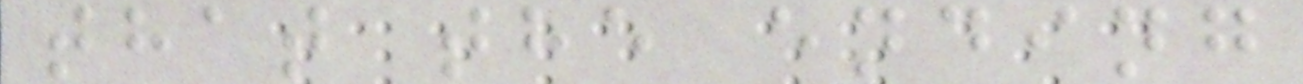that the ending
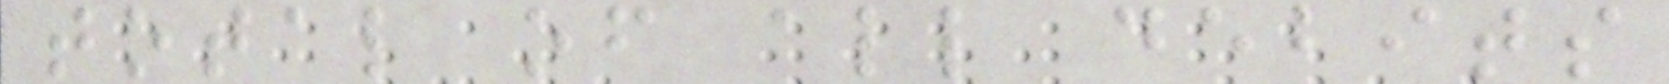total of all debits
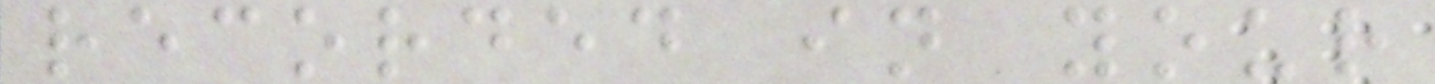recorded in your
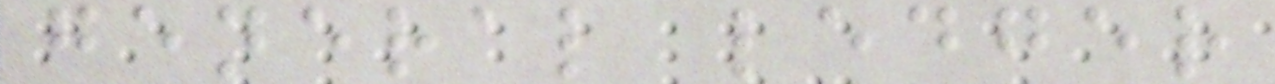general ledger
